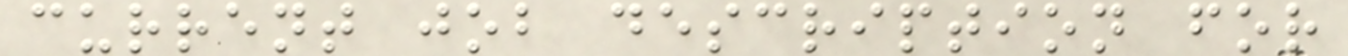current job description for
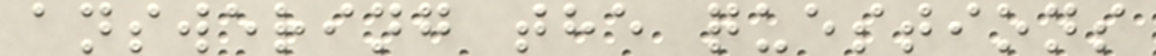answering the questions
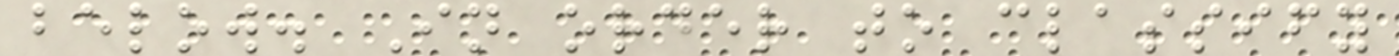below. In order to classify
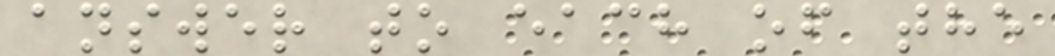answer to each of the
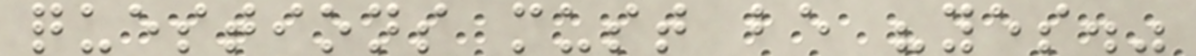questions must be "yes."
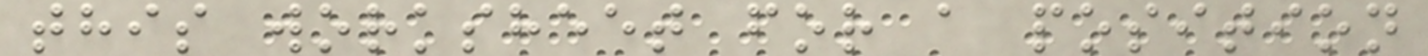this worksheet for a position
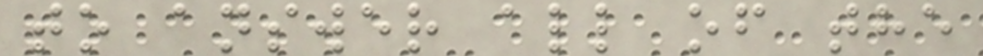to answer all of the
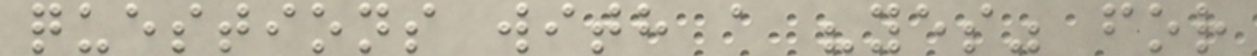questions with a "yes" for
